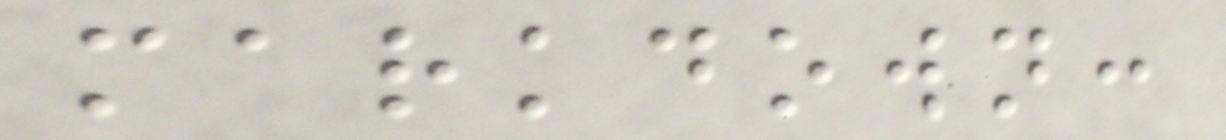markdown:
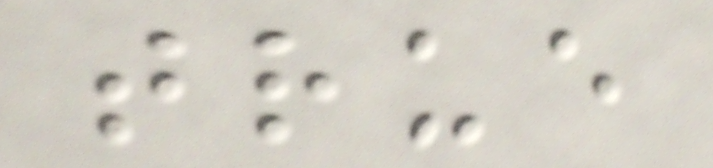true
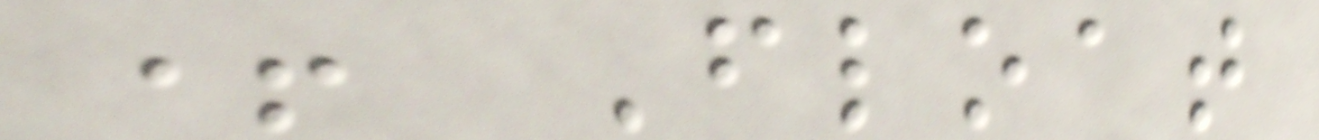+ Float
